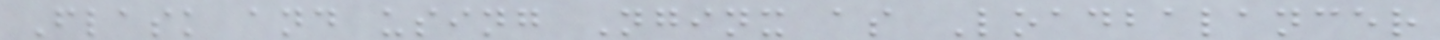Flask and using Nginx as Loadbalancer
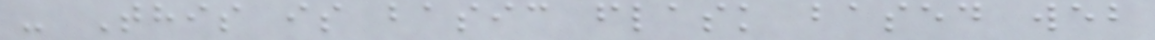- This is basic flask based web
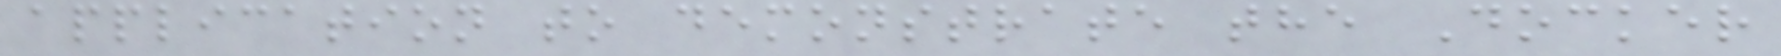application to demonstrate the Docker
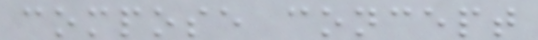compose concept
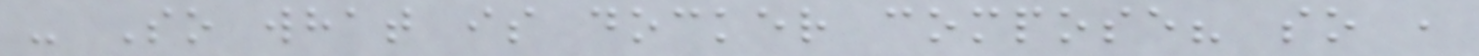- So what is docker compose? so ,
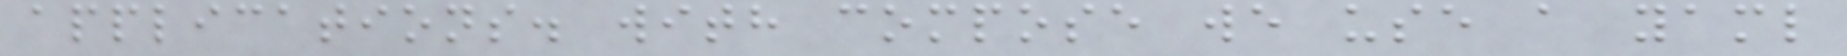applications. with compose we use a yaml
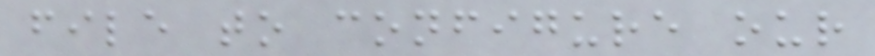file to configure our
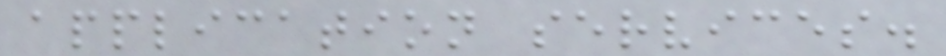application services.
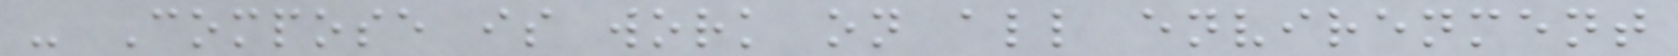- Compose is work on all envirenment
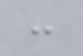:
